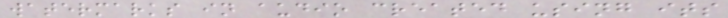watermarks in audio created using its
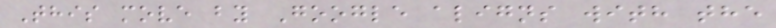This move by Google aligns with the
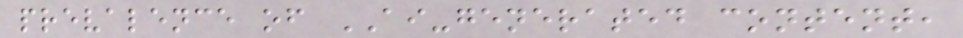prevalence of AI-generated content,
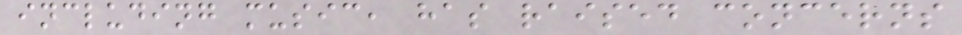including music, has raised concerns
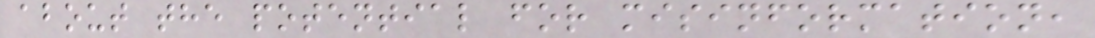about the potential for misinformation,
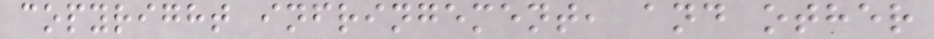copyright infringement, and other
